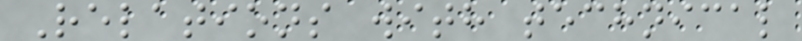Relations with technical
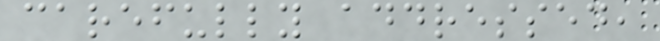carefully addressed,
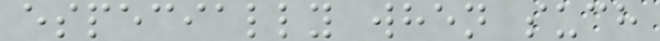especially when such
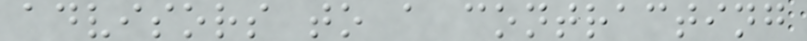advisors to a contracting
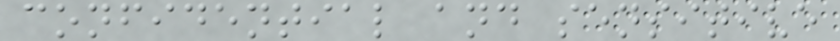confidential and sensitive
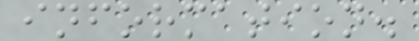information.
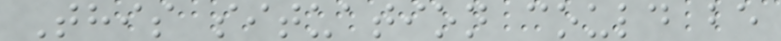This situation could be
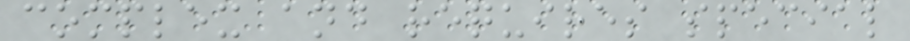complex and requires special
